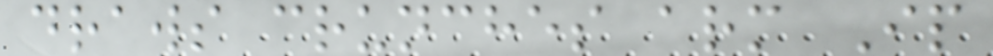draws crunches arm Ip
